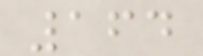164
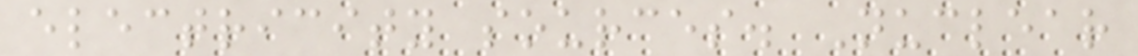electricity sources. Nuclear
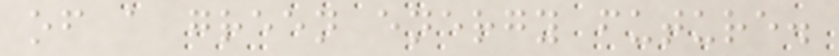of a green energy future.
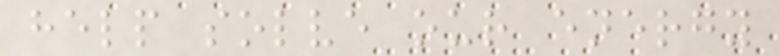help solve our energy
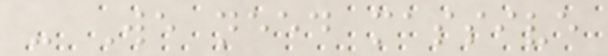- We need massive
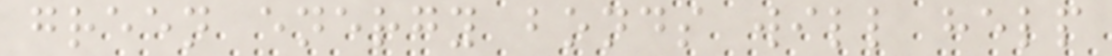green energy bonds will help
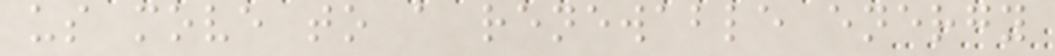us move to a renewable energy
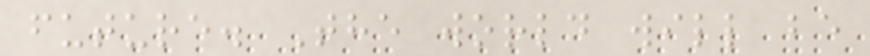future. The world will be
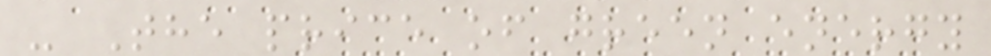- The price of green energy
